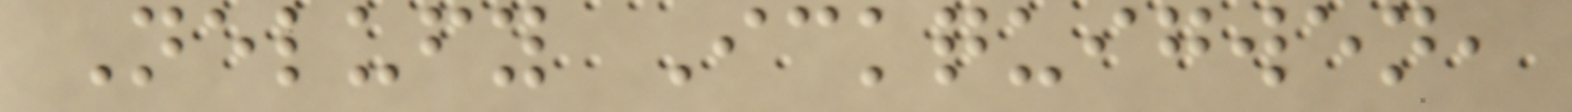Nelufy Ickquigwen,
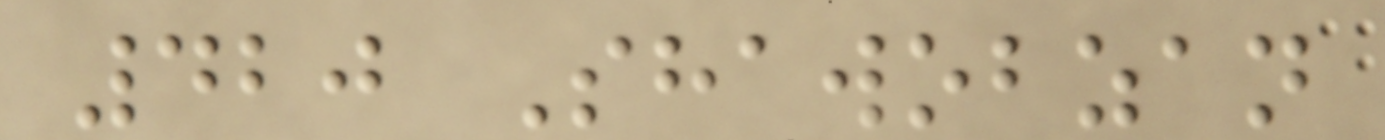420 Shawobzan
